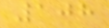108
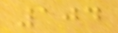104
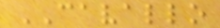CAVALLO
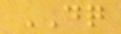DQ
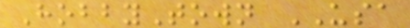HobbyTown USA
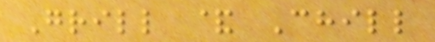Grill & Chill
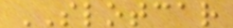SLOTCAR
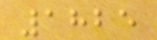1825
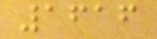1616
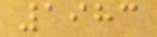1983
